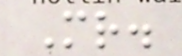Mr.
